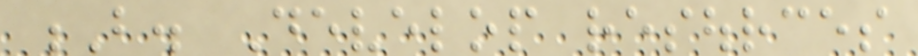B. Develop resources
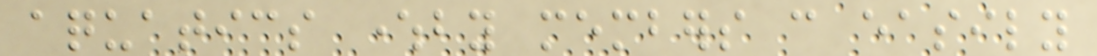aquatics whereby members can easily
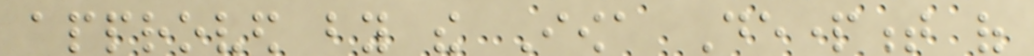approved by the Iowa Department of
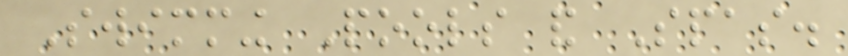Swimming Pools and Spas.
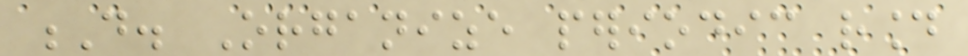D. Organize periodic round
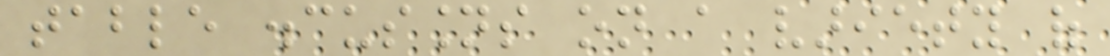table discussions on a variety of
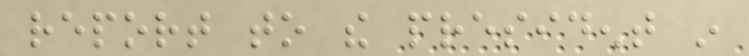report to the president in
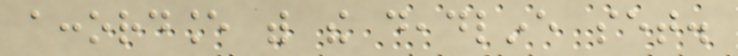accordance with the deadline set.
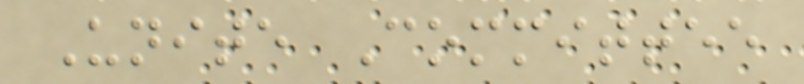Unite Committee
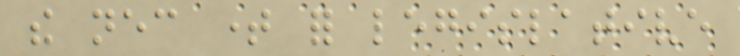the necessary time for legislative
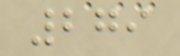279
